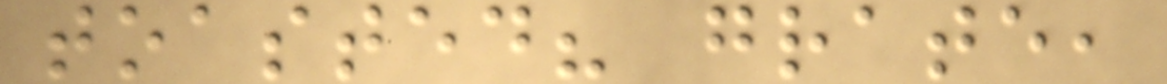toasted? grate,
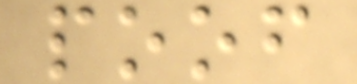poof
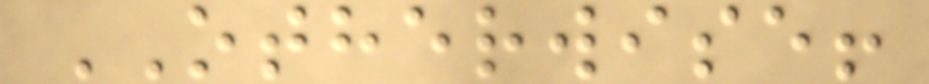OTHERWISE!
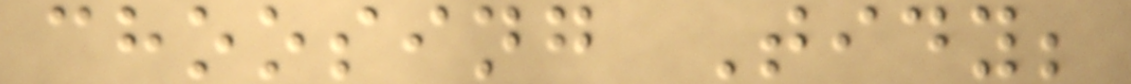choosing Tidy;
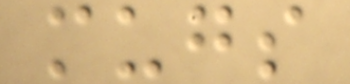mugs
